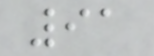91
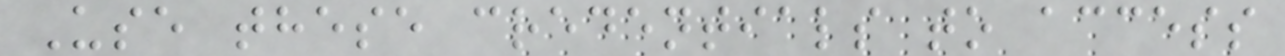Use these credentials to access
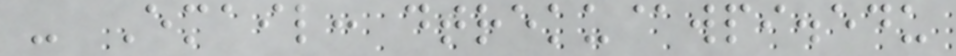- Email: dtreku@wpi.edu
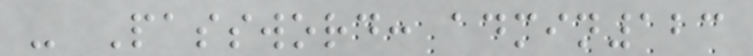- Password: admin123
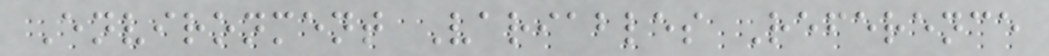Environment Variables Reference
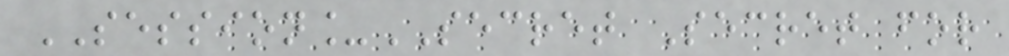SESSION_SECRET Secret for
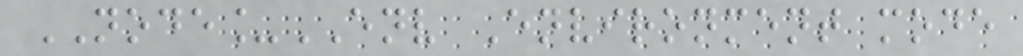NODE_ENV Environment mode
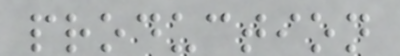production
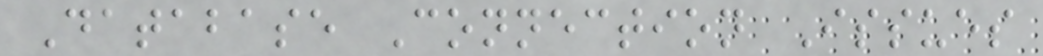Database Connection Issues
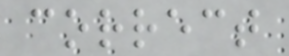correct
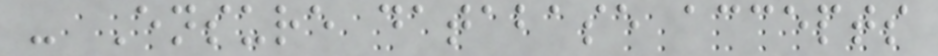- Ensure database accepts
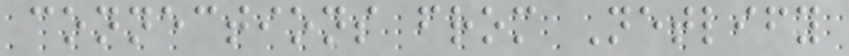connections from Netlify
